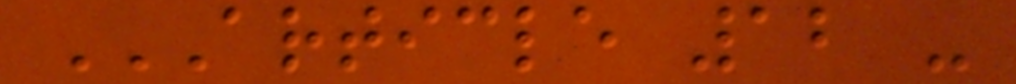ARTICLE 12 -
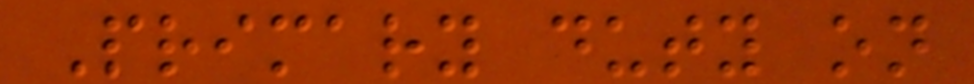Primary duty on
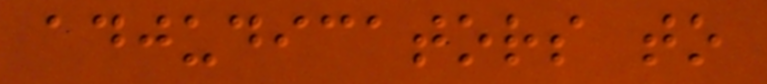adjudicators to
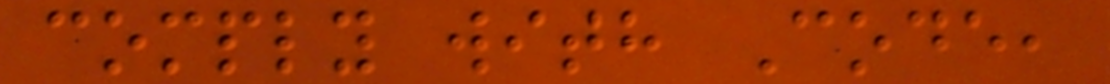comply with Code,
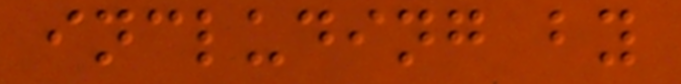including by
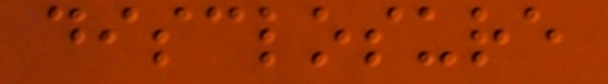disclosure
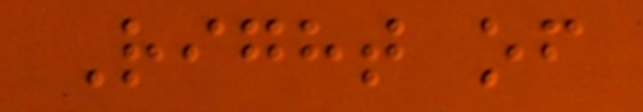Right of
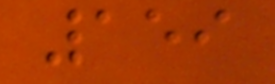159
